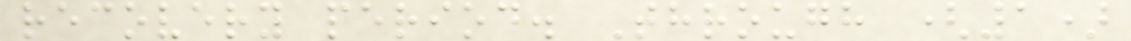recovery period. Through (1)
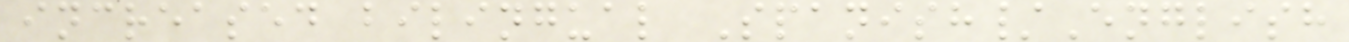increased bilingual Spanish/English
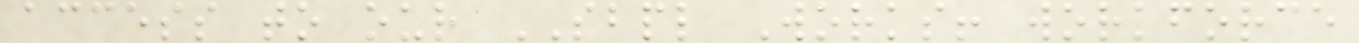access to our SBPL Works! workforce
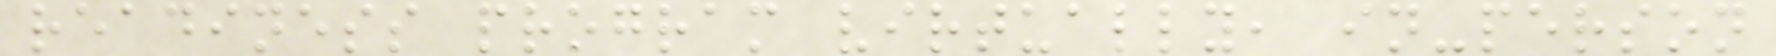readiness program virtually, in-person
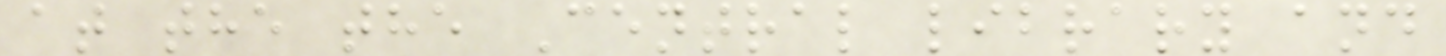at the the Central library and
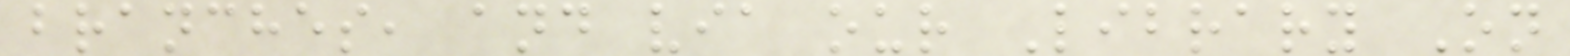branches, and via our Library On
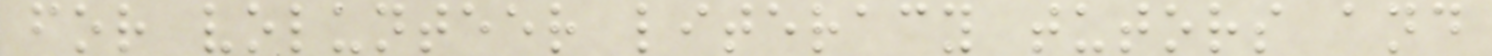for volunteer literacy tutors and
